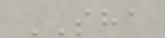SHA
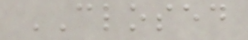CLOSED
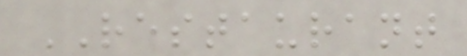RESTAURANT
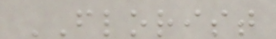FLORIST
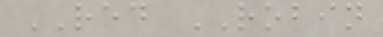RED ROBIN
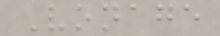Vonage
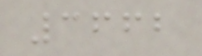3662
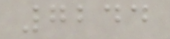7244
